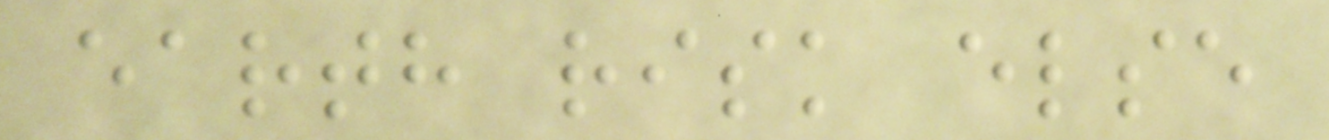earth risk else
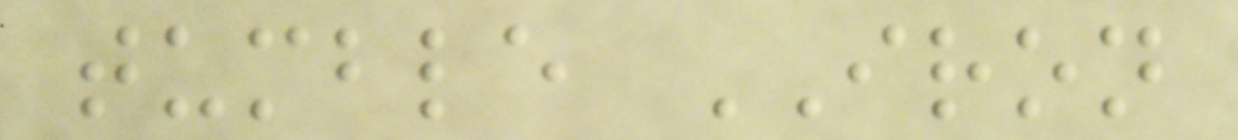tumble IRON
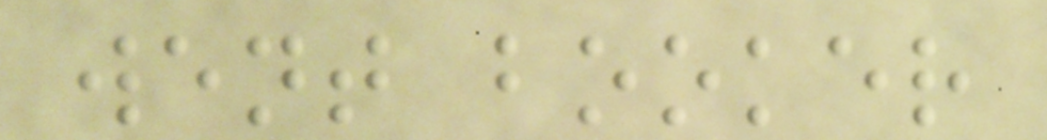went booker
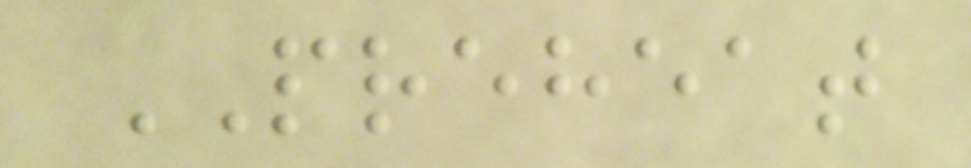PREHEAT
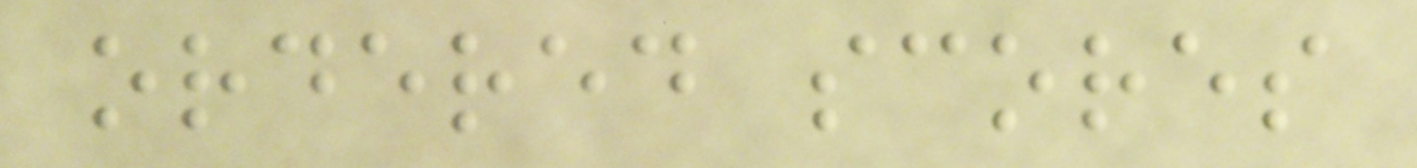ordered scores
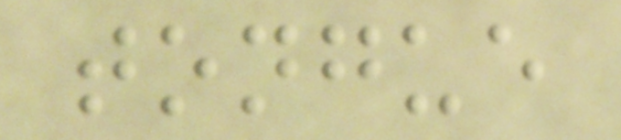tongue
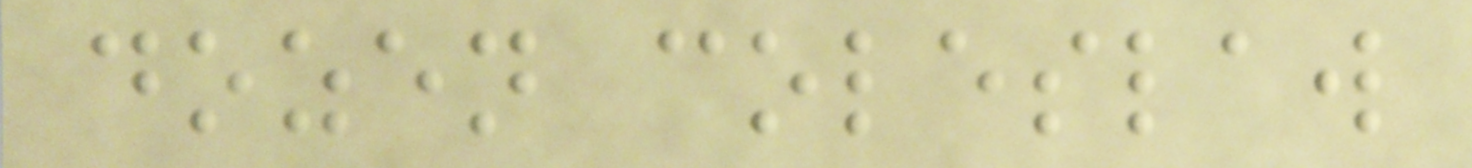dozen coleslaw
